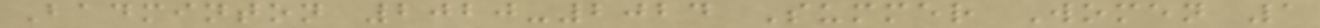Badminton 2020-2024 Summer Women 1
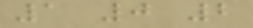1 0 2
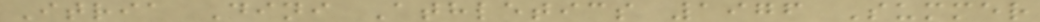Itria Dini Athletics 1976 Summer
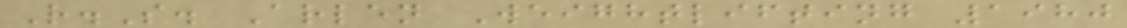R.S. Arlen Weightlifting 1980
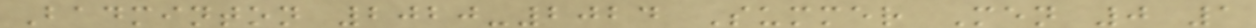Badminton 2020-2024 Summer Men 0 1
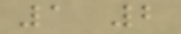1 2
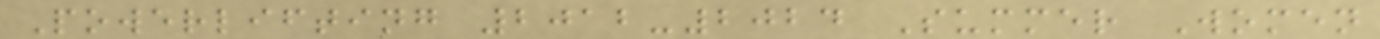Powerlifting 2012-2024 Summer Women
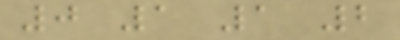0 1 1 2
